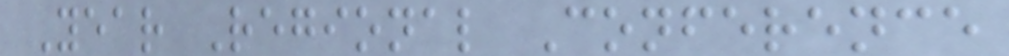Year Regional Conference
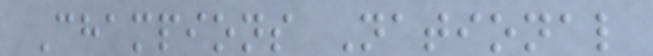Champions National
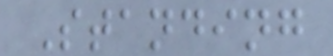Standing
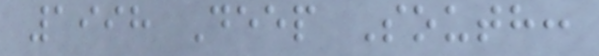1998 Deep South:
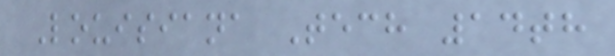Louisiana Tech 14th
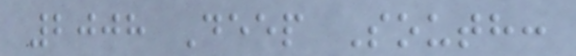2008 Deep South:
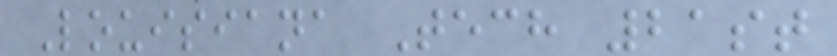Louisiana Tech 21st
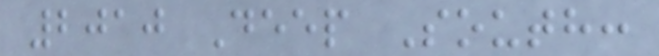2010 Deep South:
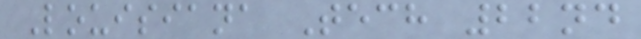Louisiana Tech 22nd
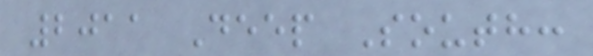2011 Deep South:
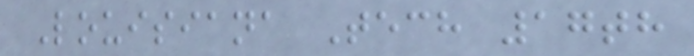Louisiana Tech 17th
